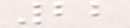22
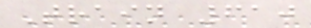Train 610
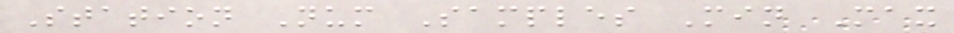Station Num Samples Min Max
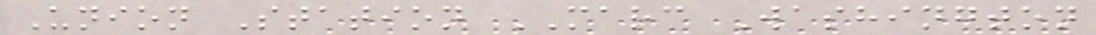Union Station MARC Washington
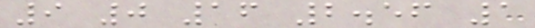9 0 16 2.56 1
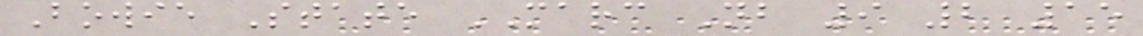Bowie State MARC Nb 9 2 15
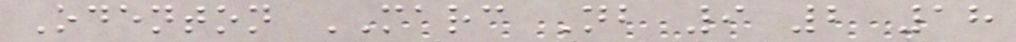Odenton MARC Nb 9 2 18
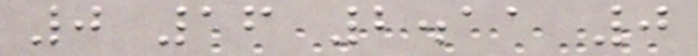0 16 2.11 0
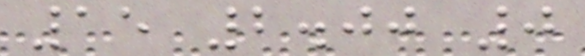15 2.00 0
